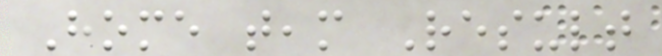Home team Result
